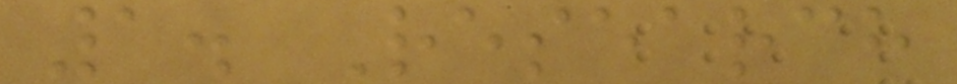1. Research
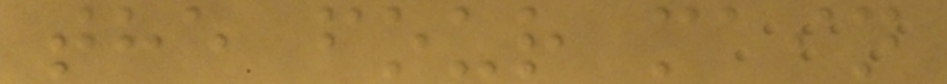the four main
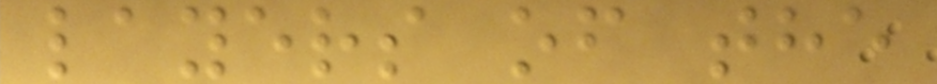layers of the
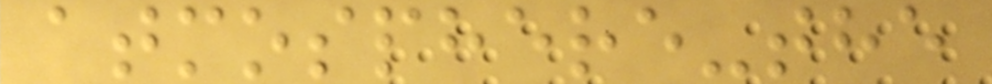atmosphere-the
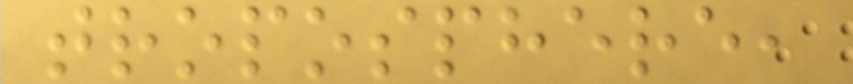troposphere,
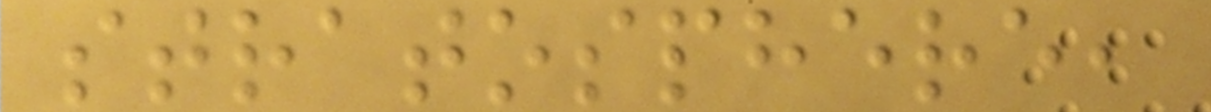stratosphere,
